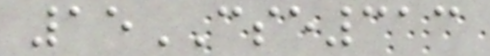15CSE313
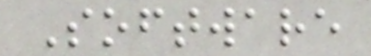Software
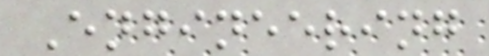Engineering
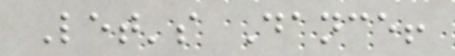Let's Dance!
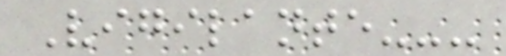Vigilante---
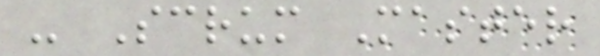- Scrum Master
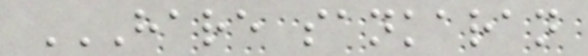HARE SANKARAN
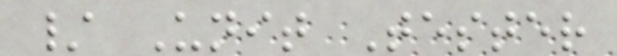/ Unit Tester
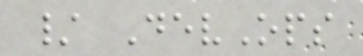/ DevOps
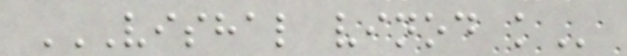VISHAL VINOD K
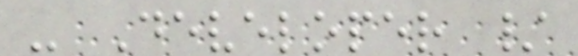- Developer /
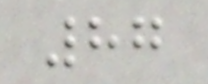87
